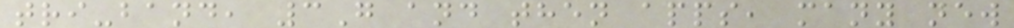tri-band, 3G and then apps, many new
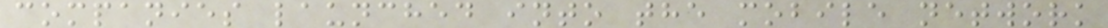companies launched into the mobile network
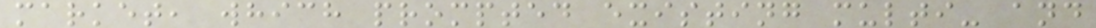market, which prompted existing multi- and
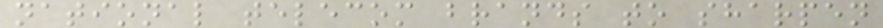national telecom brands to sharpen
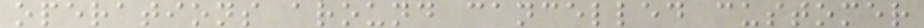operations around cancelled customer
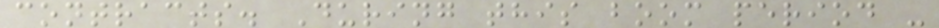contracts. During this boom period -
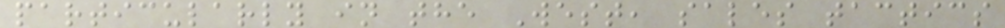particularly in the West, sales tactics
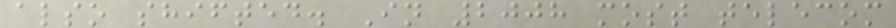also shifted. In 2008 most telecom
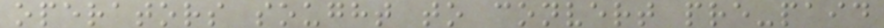operators sought to convert pre-paid
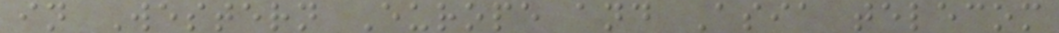in Western Europe and Asia telecom
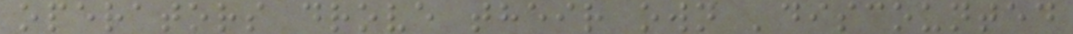operators drove their own 'discounted
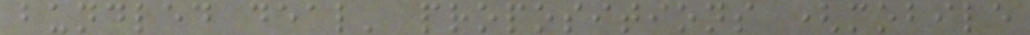bundled deal' propositions (mobile
